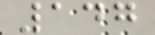147
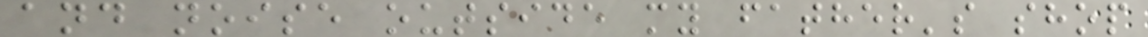and noise outside my father's shop
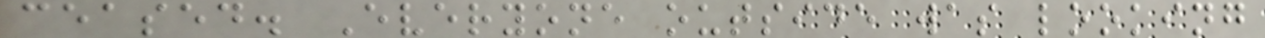ceased. Everyone outside was looking
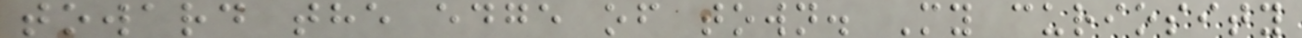toward the edge of town. My curiosity
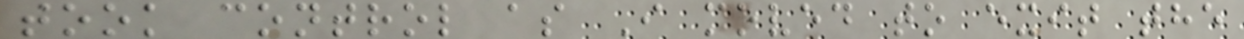took control as I moved to exit the
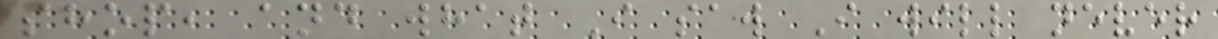shop, and what I saw I will never
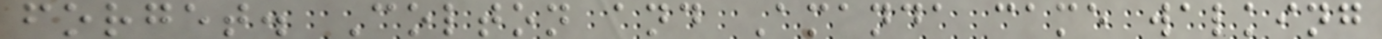forget. Colton and Amanda came walking
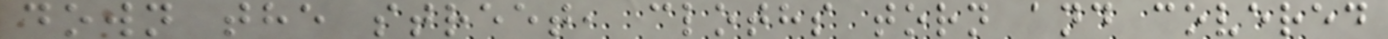down the street, cloths torn and covered
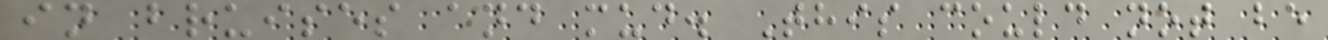in bruises and mud. This could not be
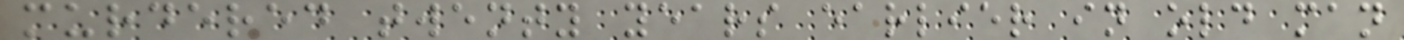murdered twenty years earlier in old man
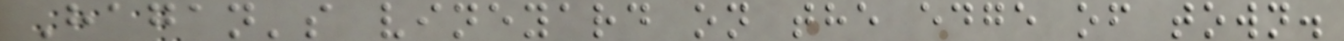Hagan's vineyard on the edge of town.
